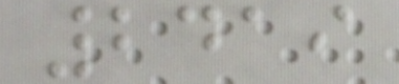2419
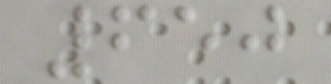650
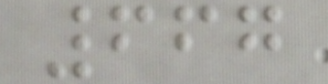667
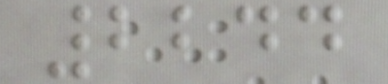2244
